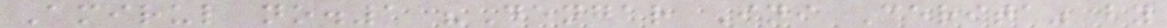Amirul no.1 "Dengar Ini Cerita" by
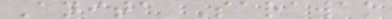Anita Sarawak
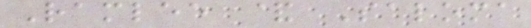Ramlee & Saloma
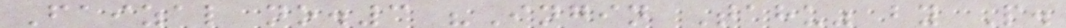Faizal no.3 "Ingin Tahu" by P.
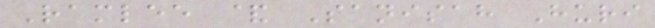Ramlee & Sanisah Huri
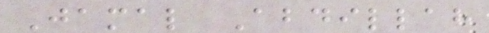Jamal Abdillah
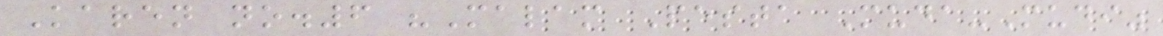Karen no.6 "Malam Pesta Muda-Mudi"
